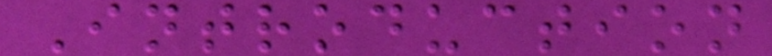Introduction
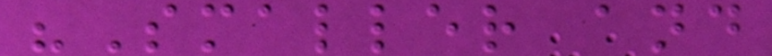"Smaller and
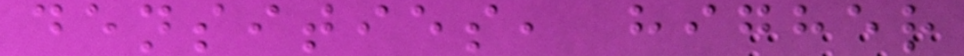densities, higher
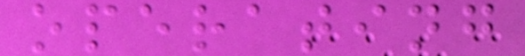operating
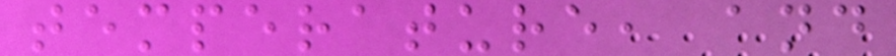temperature, and
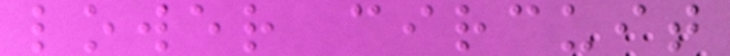lower circuit
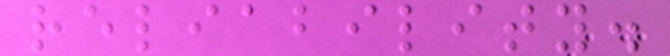reliability.
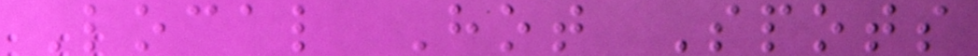Local Hot Spots
